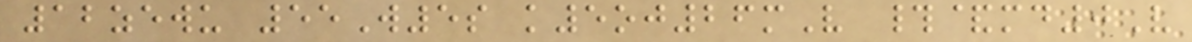12zewu 55W5s k5oj26mV #&md0V
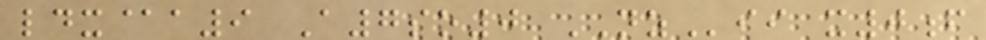ldx@a9 A7so0 NZii x0f
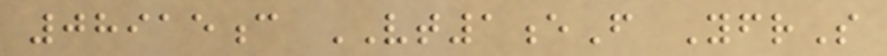08915c VT1eF YfrS
